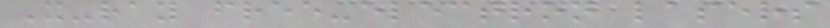X-ray free-electron lasers
